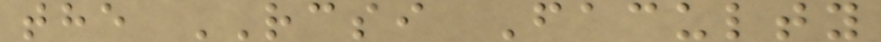the RCSI Faculty
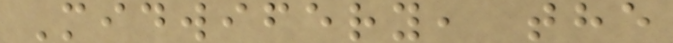Midwifery, the
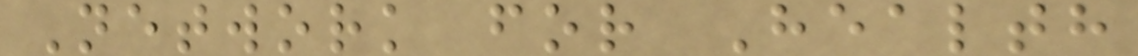Network for Health
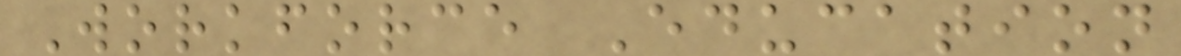Workforce Education
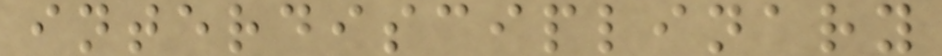interdisciplinary
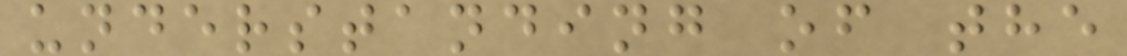understanding of the
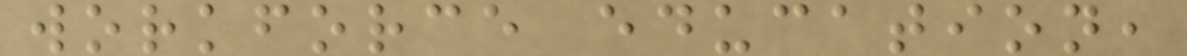workforce education,
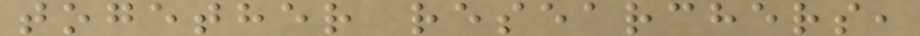together researchers,
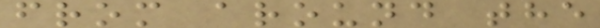from around the
